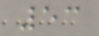53
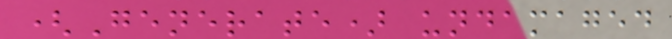(Generate) undamaged
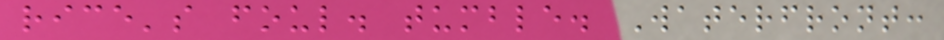rice's foul. tumble. Waterfront:
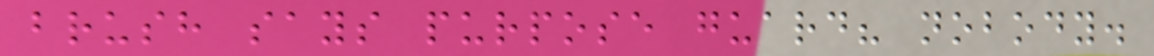brush says purpose guard? nobody.
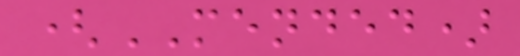(MENDED)
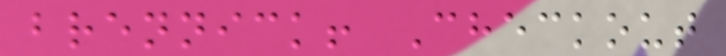brennick! Checkout
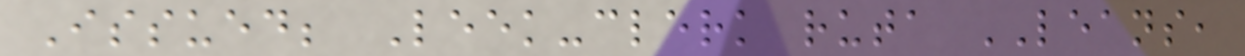Issued; Leek-clerk ruta LEANS,
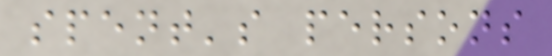spent's persons
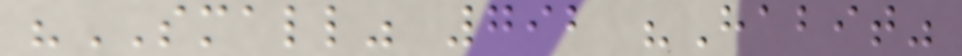"SMALL" 792 "Habit"
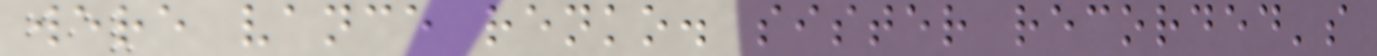were vance renko. sister recorded's
